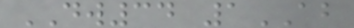DW34 1AB
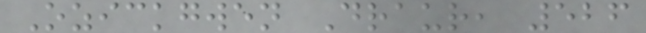Ozickgwen Draur, 526
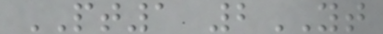PT1 2YT
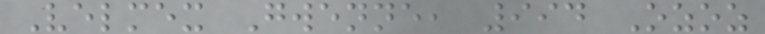Velmex Gwenne, 994 Ozoz
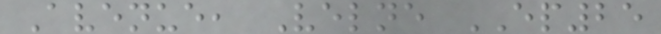Avenue, Velne EP25
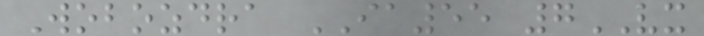Wobozdra IA55 7VX
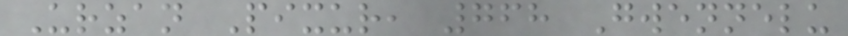Urzan Pixur, 768 Gwennelu
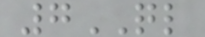7QL
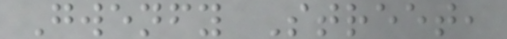Gwenfy Street,
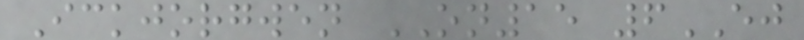Ickjorgwen ON15 6EJ
